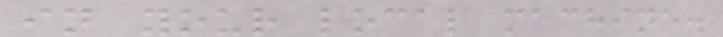in your local machine.
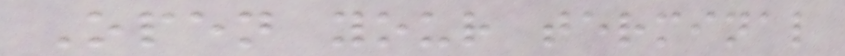Open your terminal
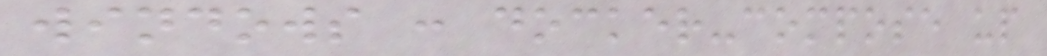windows : docker-compose up
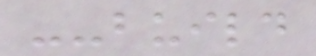--build
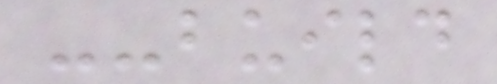--build
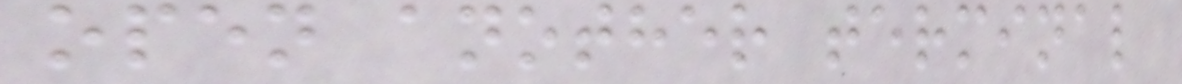open another terminal
